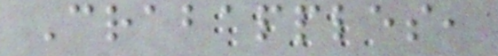Crabapples,
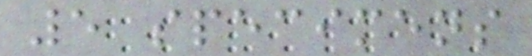5 specimens
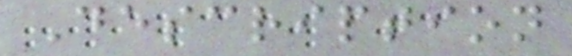Description
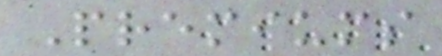Premiums
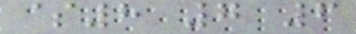$8 7 6
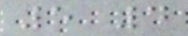5 4
